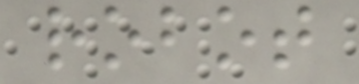robot
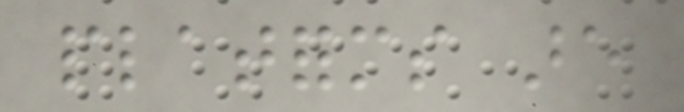platforms are
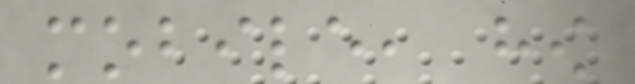mobile, how
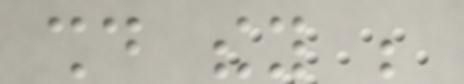should they be
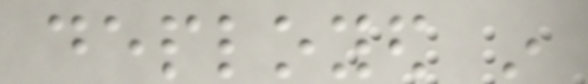deployed in
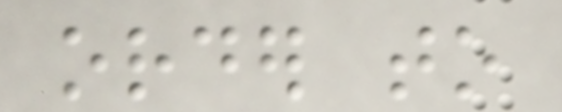order to
